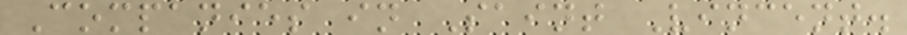Companies in Saint Vincent.
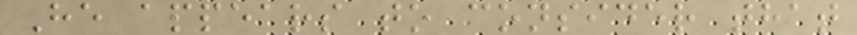He appears to consider that
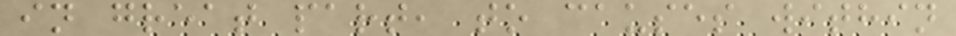in great part, to causes within
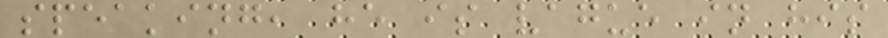speaking, he is vague in his
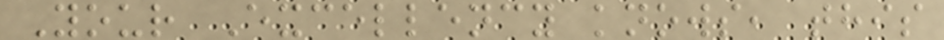Your Excellency knows, this
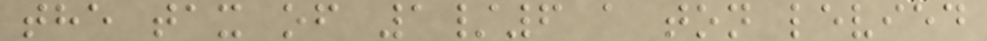the tax of 1/6 a ton levied
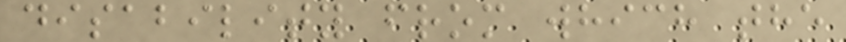disability from which the
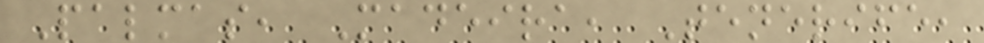Palmas, Madeira, Tenerife,
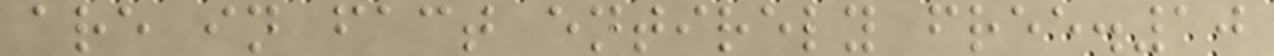are in fact entirely free.10
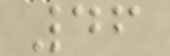46
